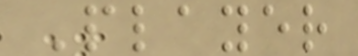Player
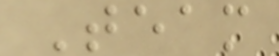Team
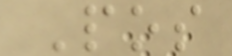Pos
